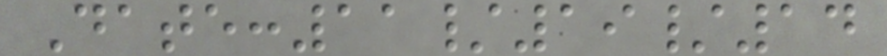Date:11/19/14
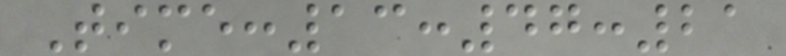Time:13:47:21
